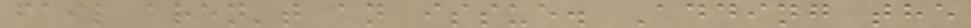fail aren't an issue. Adding the
